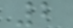2
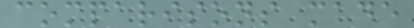comparisons made
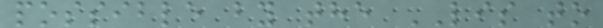possible by the LIS to
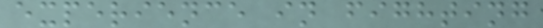experience in fighting
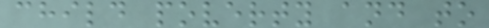child poverty and to
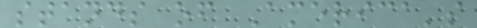stands of America's
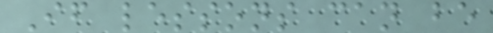If lessons can be
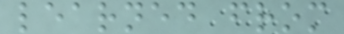learned from
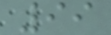99
